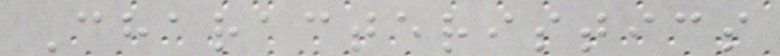Characteristics
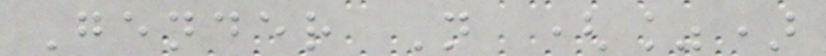Gender N (%)
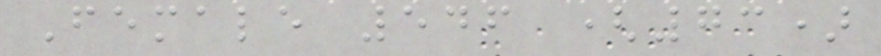Female 546 (73)
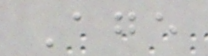Age
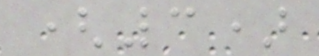(3)
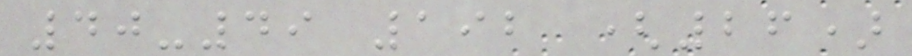40-49 192 (26)
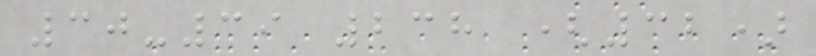30-39 238 (32)
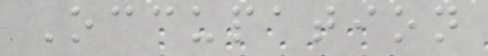Occupation
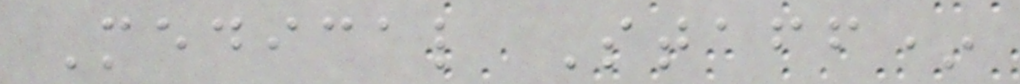Medical Staff*
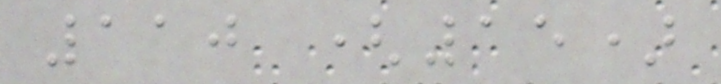110 (15)
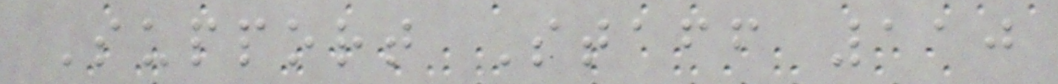Support Staff 110
